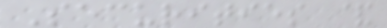Securities &
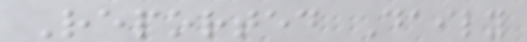Reported Daily
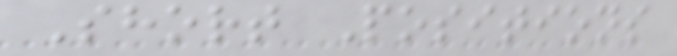Short Positions
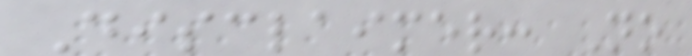Disclaimer: No
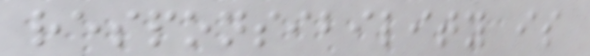responsibility is
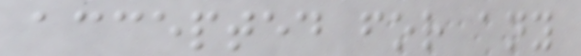accepted for any
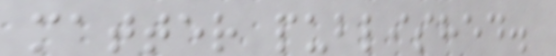matter published.
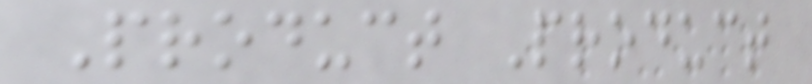Product Product
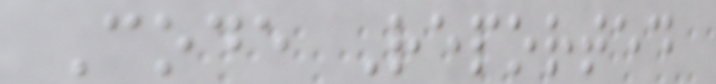Code Reported
